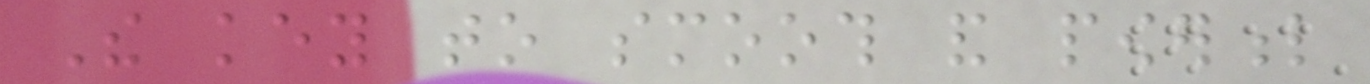The key to smooth and powerful
